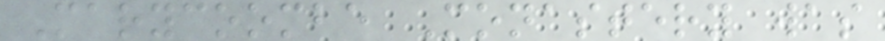Marycoombe Monastery was
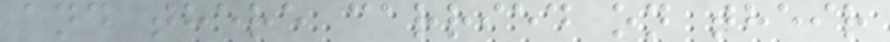and there carried on their
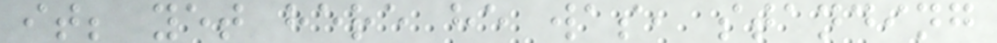it; yet here he was, standing
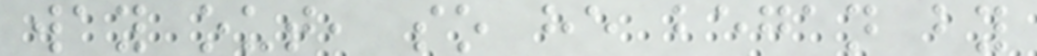way out, so he began by
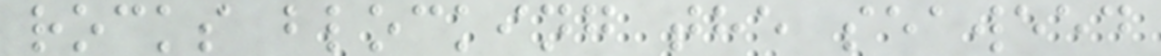rocks blocking the seaweed
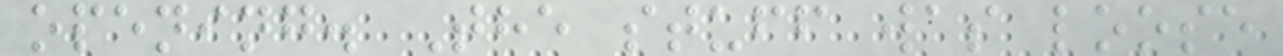opening. The stuff was loose
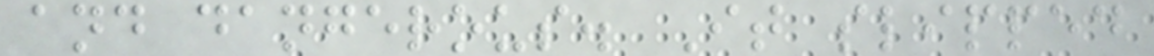and dangerous. It slipped
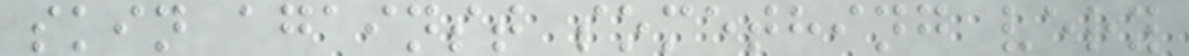skin against something very
